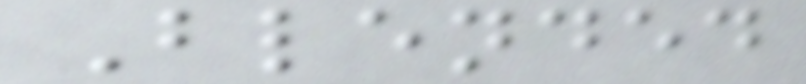Blended
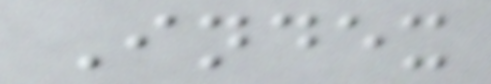Index
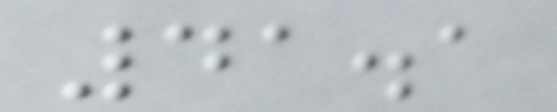41.1
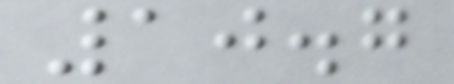10.7
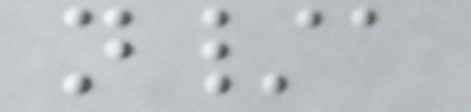n/a
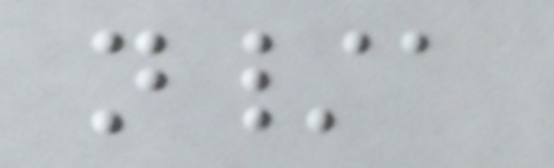n/a
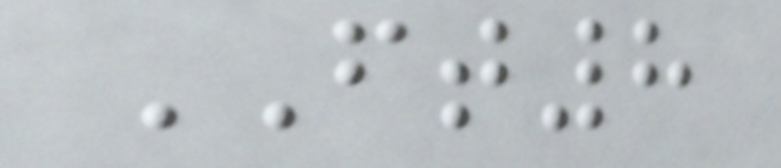FT8
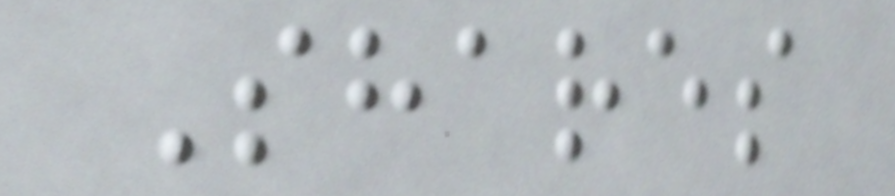Shares
